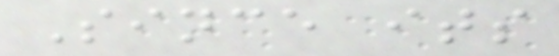Since its
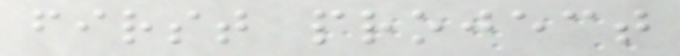first project
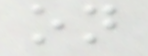on
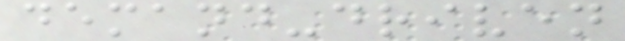demand-driven
